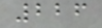226
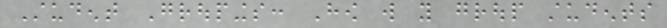Student Groupings: How will you group students
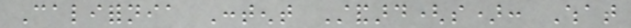California Content Standard(s): What
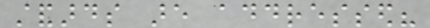standards are addressed?
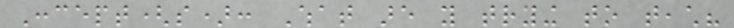Concept(s): What are you trying to teach?
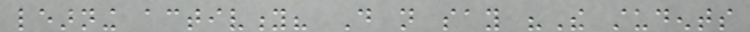learning activity? Do not say "The students
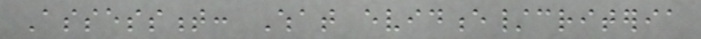Assessment: What evidence/criteria
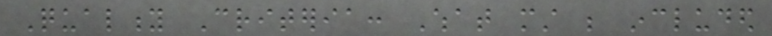Quality Criteria: What must be included
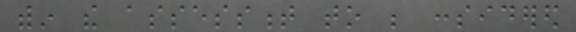within the assessment to be considered
